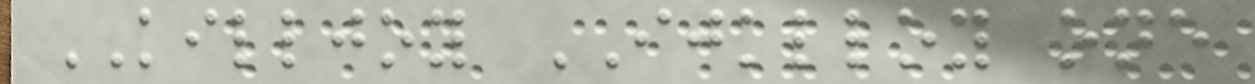KILLJOY IJKLLOY one
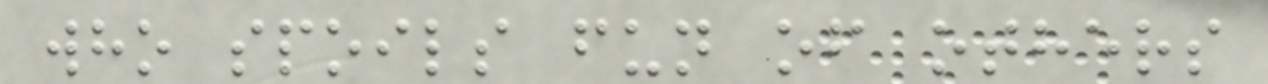who spoils fun of others
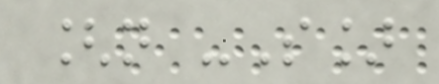[n -S]
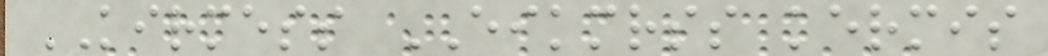KIRMESS EIKMRSS kermis
